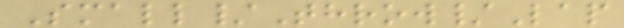Small/Throw/Lap
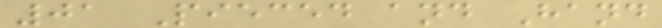01 Pieced and Hand
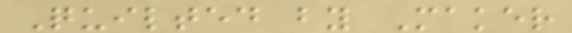Quilted by Maker
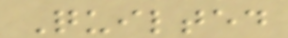Quilted
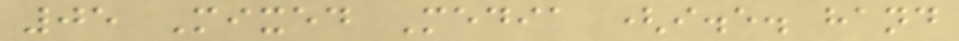05 Mixed Media (i.e. hand
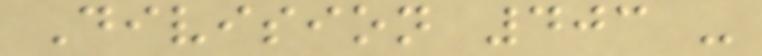Division 403 -
